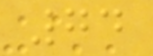74
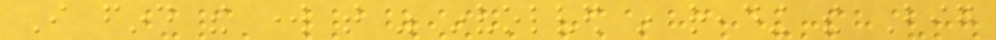I find the work that was involved in reading the Big
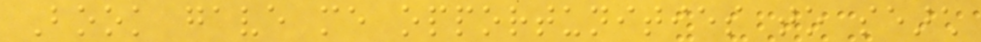Book gave me opportunities to search
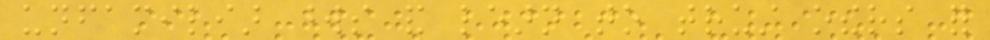unfamiliar words and learn to trust others for
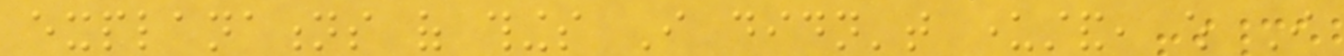explanations of things I didn't understand, which I
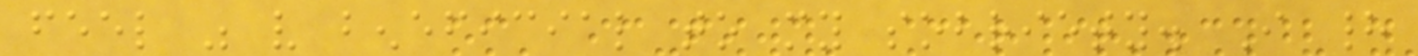feel was very beneficial to my sobriety. I had
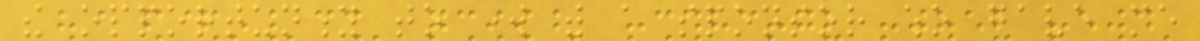the opportunity to work with a sponsor who gave me
